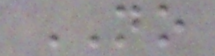NO
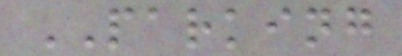PARKING
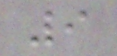9
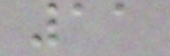11
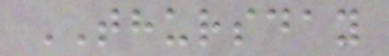THURSDAY
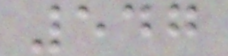547
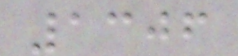1306
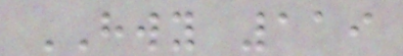HWY 119
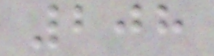208
